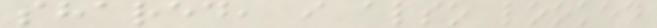shared, i also looked
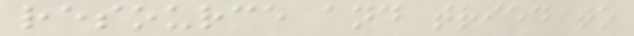resource and tried to
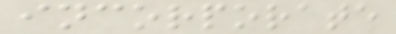incorporate
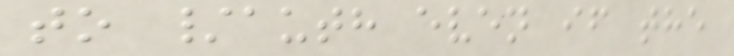to /auth even if the
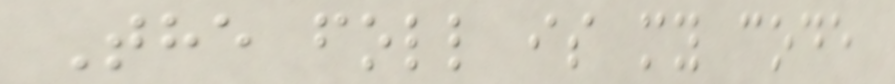The foll is my code
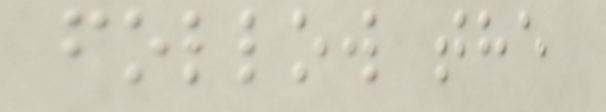follow the
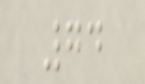74
